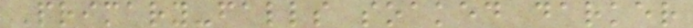Primary-falls soaked darker
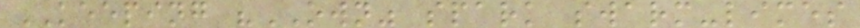KEEPING "OWN" spark swarm-limes
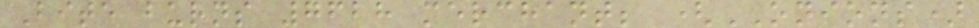Bite burns 7628 merchant; (ONIONS)
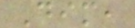Dim,
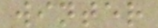winter
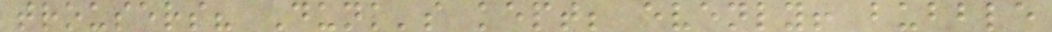trousers? Dunk's kept; evenly! bubble
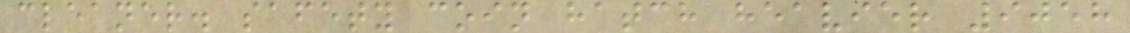cleaner. safety coin hatch heavier 9058
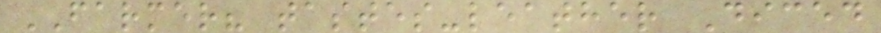FARMER? tastes-leather Diced
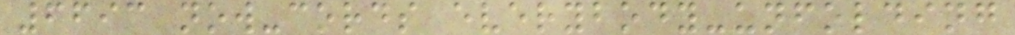6693 now-cords everybody-unfolding
